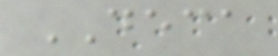DECA
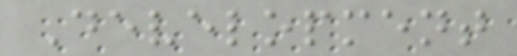Development
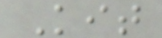Kit
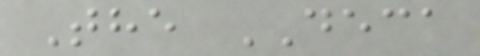The DECA
